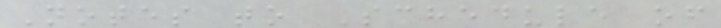Notes to Schedule of
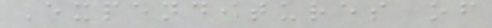Expenditures of
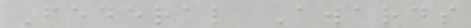Federal Awards
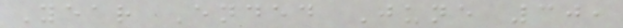Year Ended June 30,
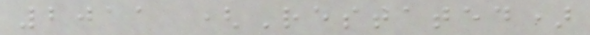2011 (Restated)
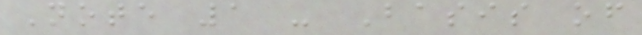Note 1 - Basis of
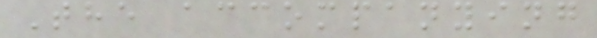The accompanying
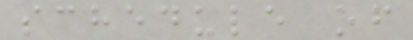schedule of
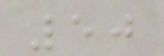50
